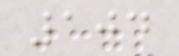104
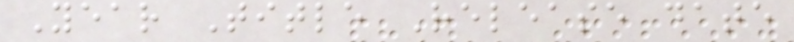Year Title Release date
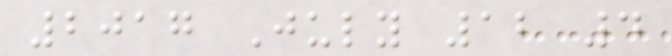2017 July 12 4
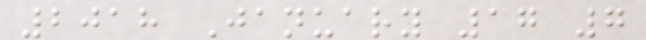2018 January 17 7
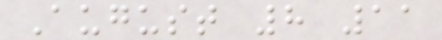August 8 11
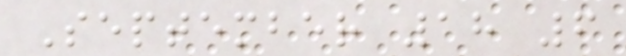September 18 6
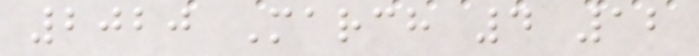2020 March 4 12
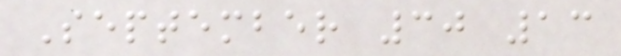September 30 13
